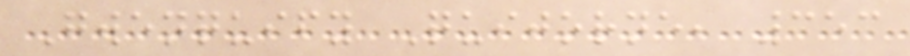Gwenquify Quijorne, 353
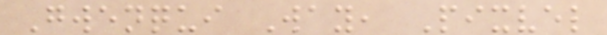Gwenqui Way, Pixvel
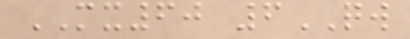MX60 6QW
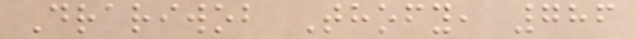Drariwob Thofy, 786
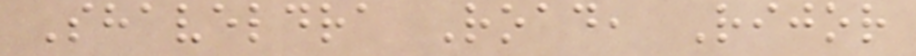Shaveldra Road, Rijor
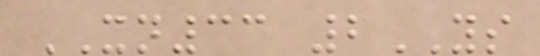XN33 2YS
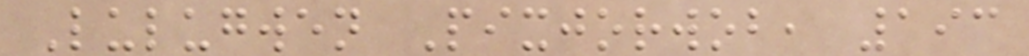Lulugwen Pixjorwob, 193
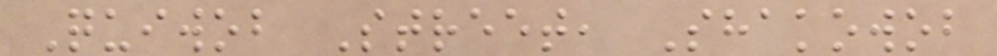Quiwob Street, Shakowob
